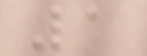1
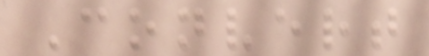Convert
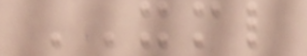XML
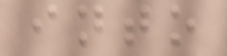into
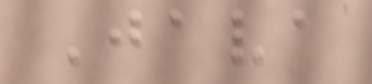Java
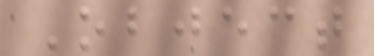Object
